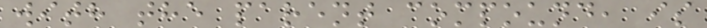with the parent compound, is
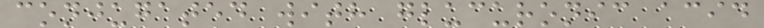conjugated with glucuronic acid
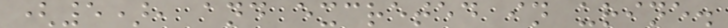(5), and excreted in urine.
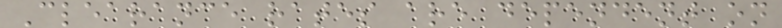Clearance rates are dependent on
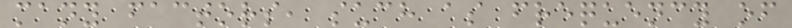many factors, such as frequency of
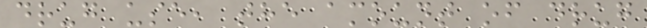drug use, the amount of drug
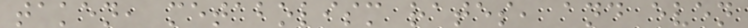taken, metabolism rates, and even
